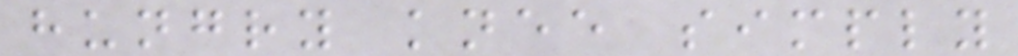hungry knee simply
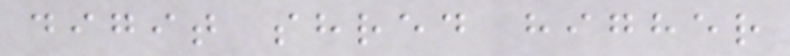digit shred higher
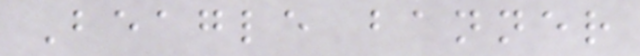Beagle banner
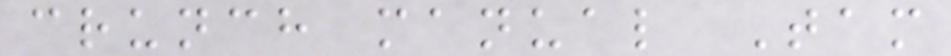crunch manual Tam
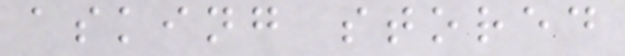asking stored
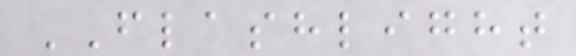FLASHLIGHT
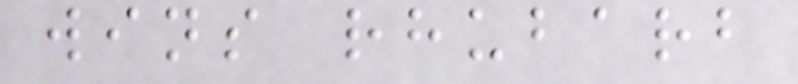wins rhubarb
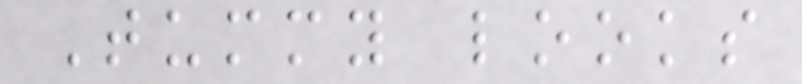Tummy looks
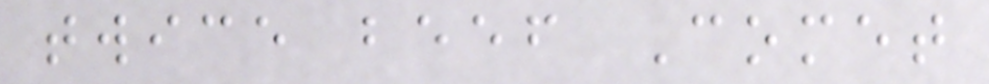twice beef Comet
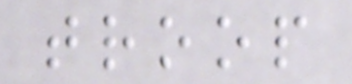troop
